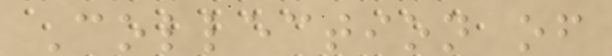Collection of
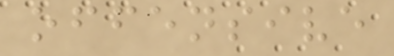offensive
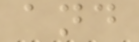and
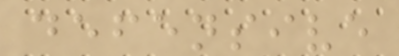defensive
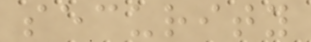security
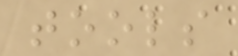tools
